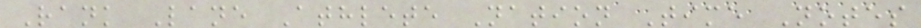Rank Lane Athlete Nation Time Notes
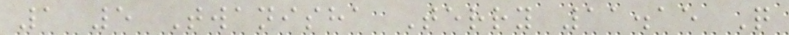1 5 Twanisha Terry 11.15 Q
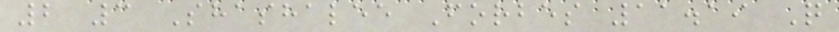2 3 Shashalee Forbes 11.19 Q
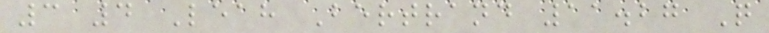3 4 Leah Bertrand 11.27 Q
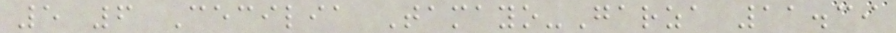5 6 Cecilia Tamayo-Garza 11.39
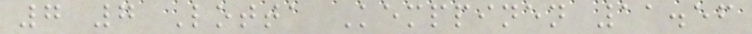7 7 Lotta Kemppinen 11.56
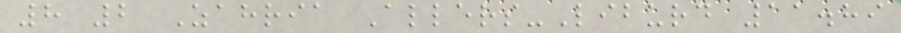8 2 Zahria Allers-Liburd 11.89
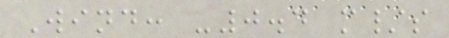Wind: -0.4 m/s
